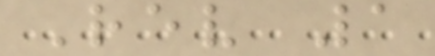Rev 1
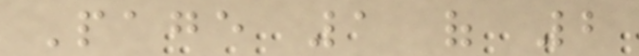Page 1 of 2
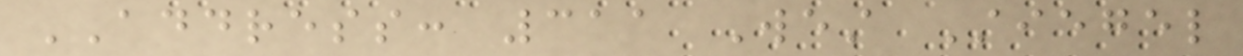ADDRESS: 311 West Stiegel
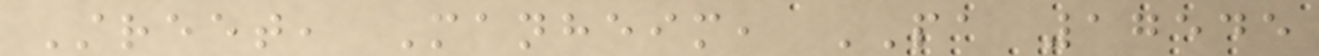Street, Manheim, PA 17545
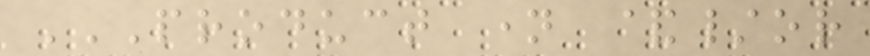PRODUCT NAME &/OR
